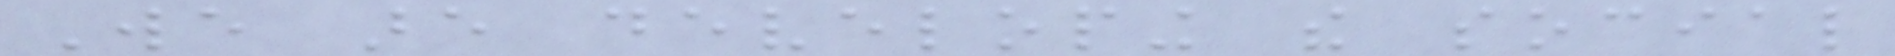We are developing the social
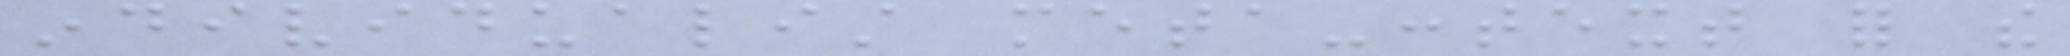individualist meta-context for the
